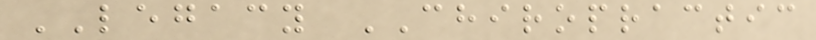LEGACY CHIROPRACTIC
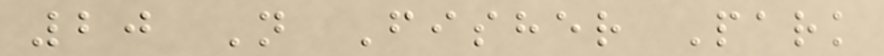20 N Fisher Park
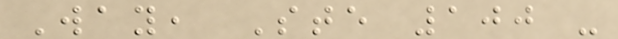Way, Ste 100 -
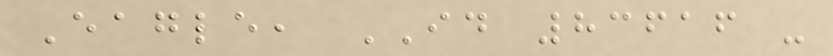Eagle, ID 83616 -
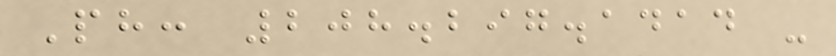Ph: 208.297.1414 -
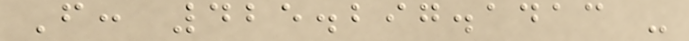F: 425.297.1413 -
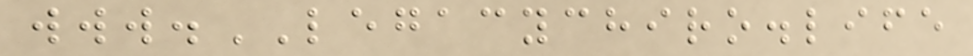www.LEGACYCHIRO.life
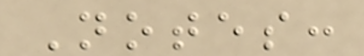Notes:
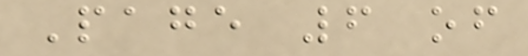Page 6 of
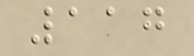117
